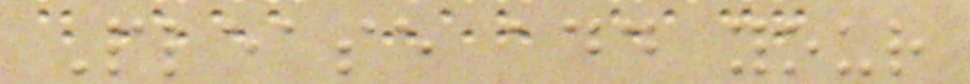Please add your
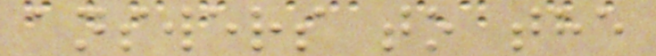answers to the
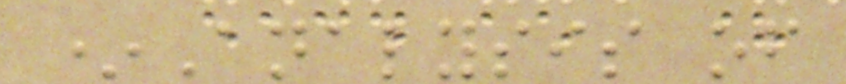*Analysis of
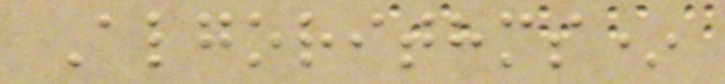Algorithms*
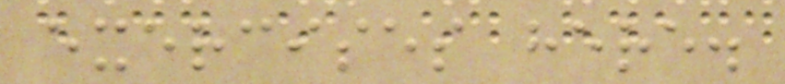exercises here.
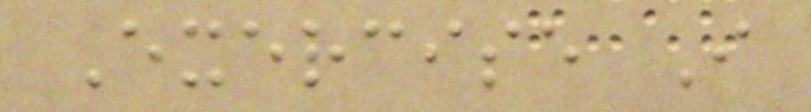Exercise I
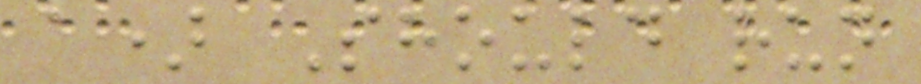a) Should run
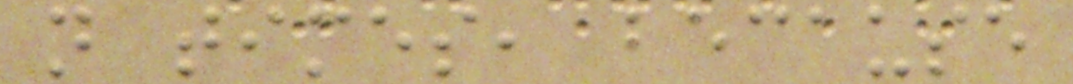n times, because
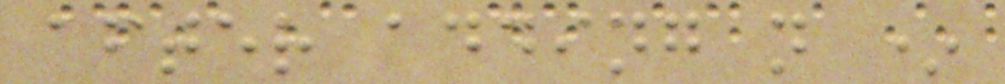after adding n *
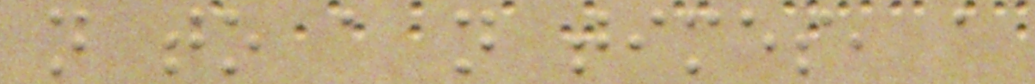n to a n times, a
